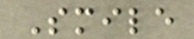Smile
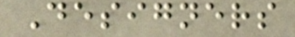Designers
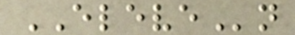ELEVEn
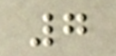7
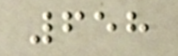658
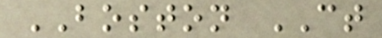BOSTON CT
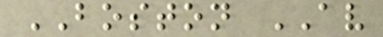BOSTON AV
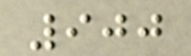900
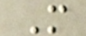M
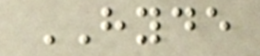HYDE
